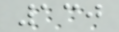130
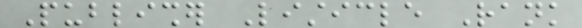Publisher Listicle Rank
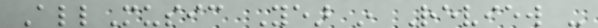AllMusic Year in Review -
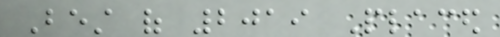Best of 2019 Placed
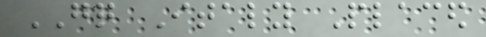GQ Italy Placed
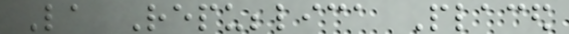La Repubblica Placed
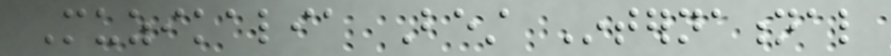Muzikalia Best International
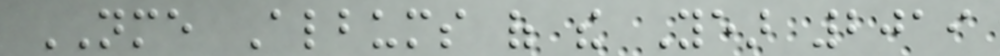NME Albums of the Year 2019
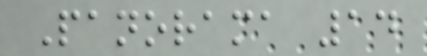Panorama 14
